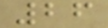26
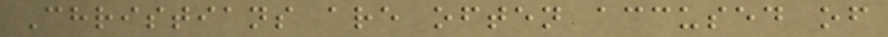Christians are often accused of
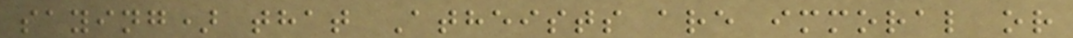saying) that Atheists are immoral or
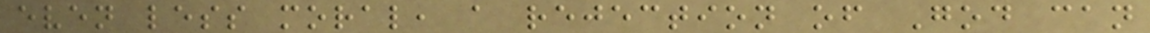even less moral, a rejection of God can
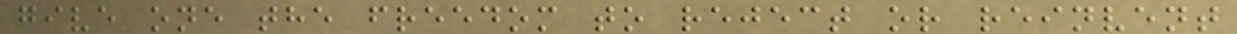give one the freedom to reject or reinvent
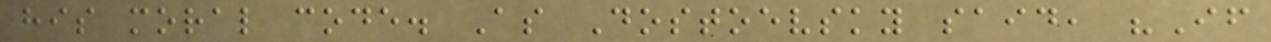his moral code. As Dostoevsky said, "If
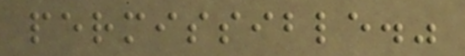permissible."
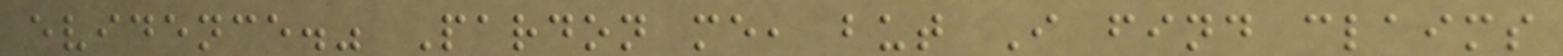evidence." Pardon me, but I find claims
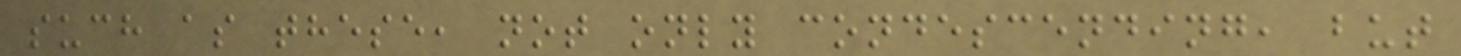such as these, not only condescending, but
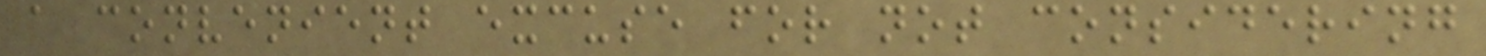a convenient excuse for not considering
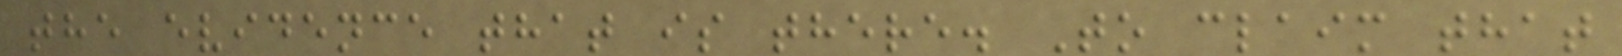the evidence that is there. To claim that
